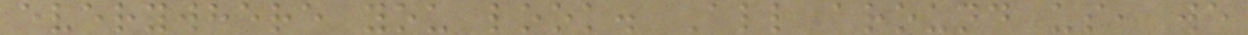everywhere you look. All around us, we
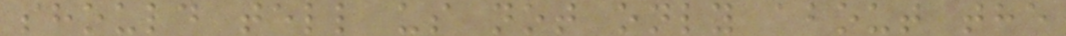should tell us not only about the
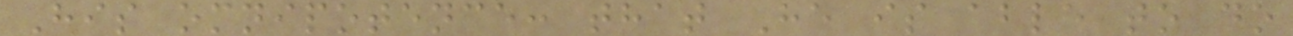His omnipotence: that He is able to do
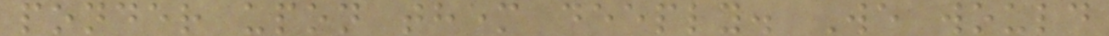ponder upon them deeply. We would
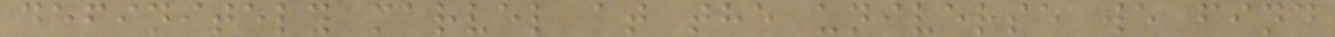definitely marvel at the universe we find
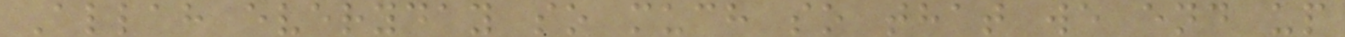Allah everyday so much so that we end up
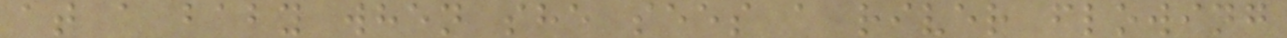at a baby when she sees a river flowing
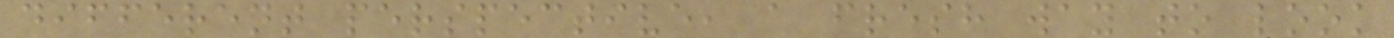different perspective, a fresh way to look
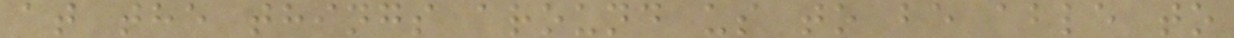at the things around us to be able to
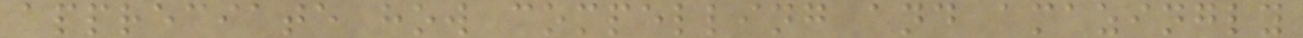appreciate how compelling and amazingly
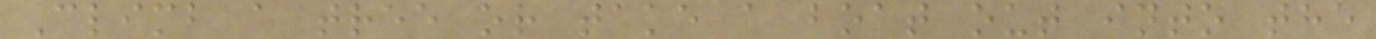Climb a tree or take a boat out into the
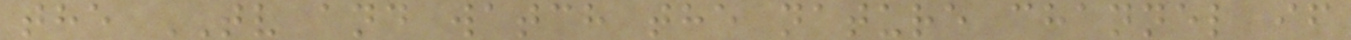the TV and watch the nature channel if
